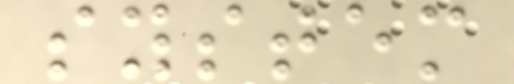system
